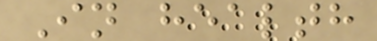In health
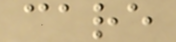care
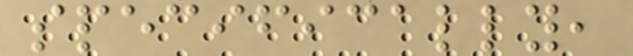specifically,
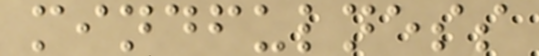mindfulness
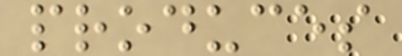produces
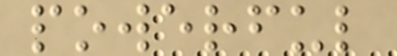powerful
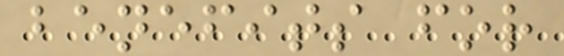benefits for
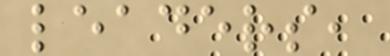leaders,
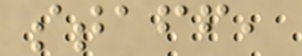staff,
